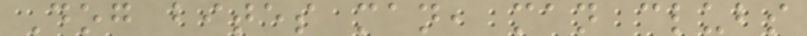Dog bites man, man clubs
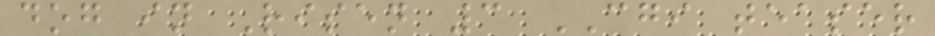dog in Risen 3 CGI teaser
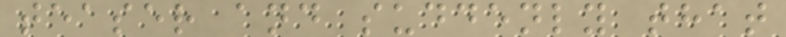teaser and suddenly that
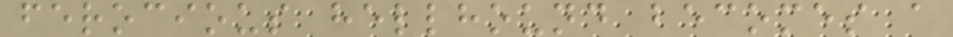ferocious hellhound becomes a
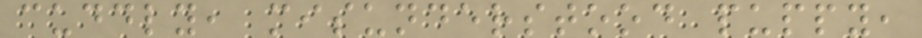cuddly, misunderstood puppy,
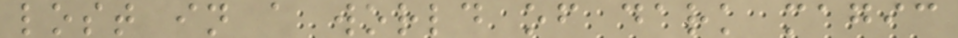lost in a world of dark magic
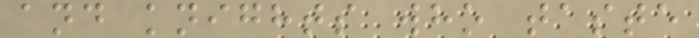and knights who taste
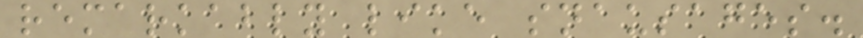remarkably like snausages.
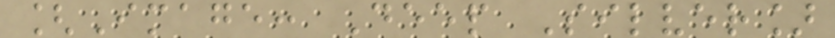[Image: Deep Silver]
